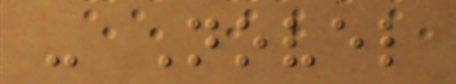- Novel
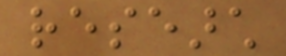research
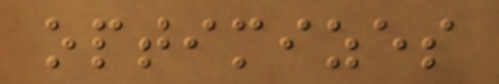optimizes
